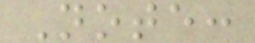Note:
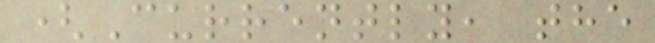(Currently, the
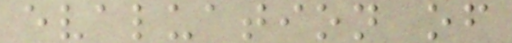evaluation of
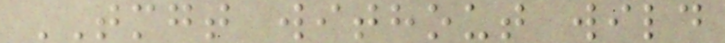TMGT without wild
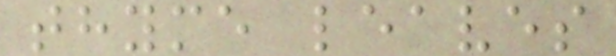thyme leaves
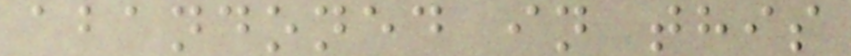abandoned in this
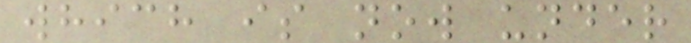which is now under
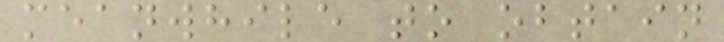meanwhile to obtain
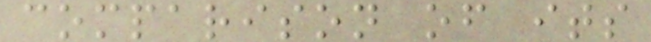comparison of its
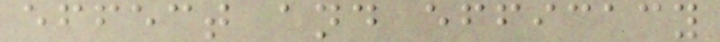effect and efficacy
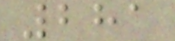281
